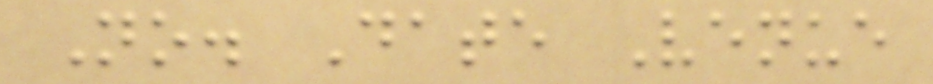No. Date Venue
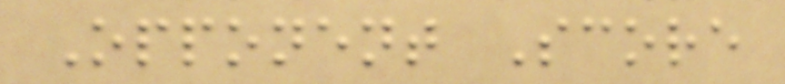Opponent Score
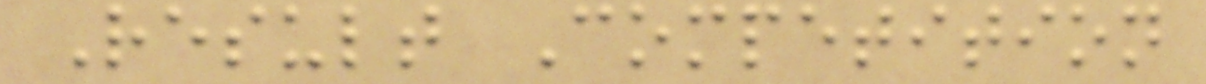Result Competition
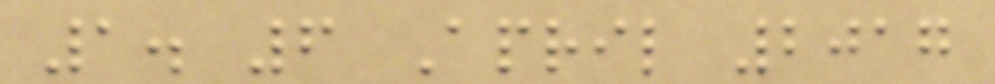1. 6 April 2017
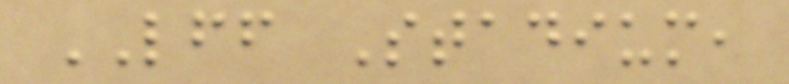LFF Stadium,
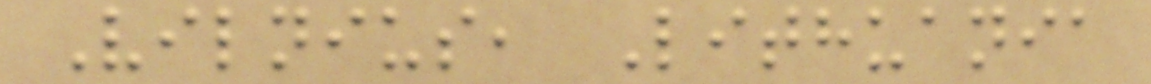Vilnius, Lithuania
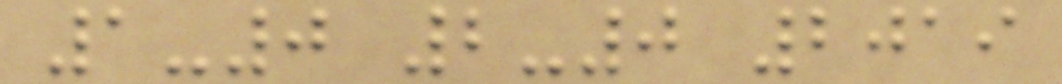1-0 2-0 2019
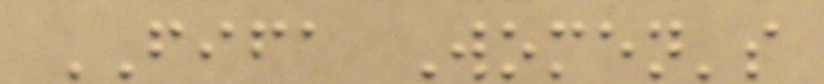FIFA Women's
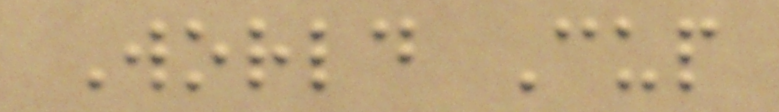World Cup
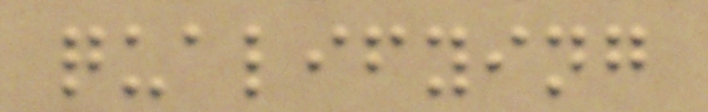qualifying
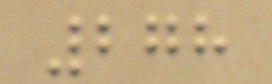278
